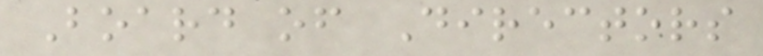Board of Directors
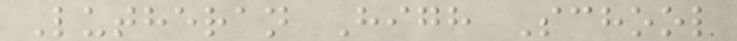Lutheran High School
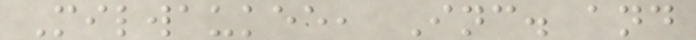Milwaukee, Inc. and
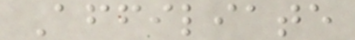Affiliate
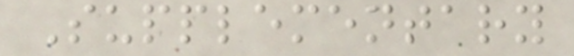Supplementary
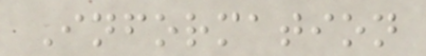Information
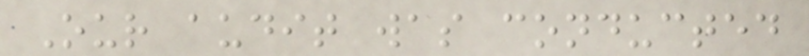Our audit was conducted
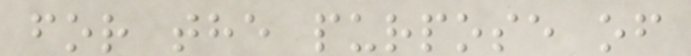for the purpose of
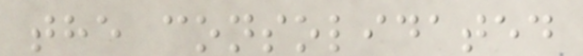the consolidated
